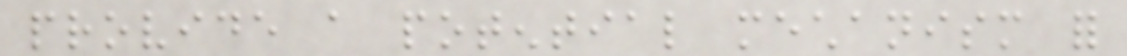provide a potential mechanism for
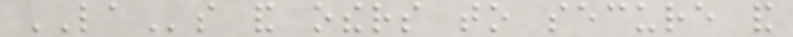LAs and others to secure and
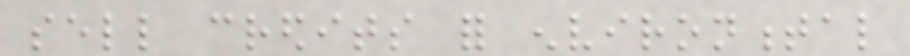sell credits for environmental
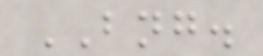BNG.
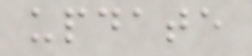update
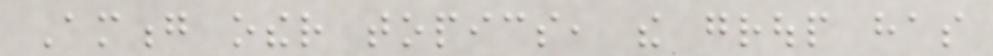Among other topics, the group has
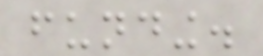funding.
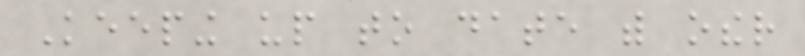Keeping up to date with other
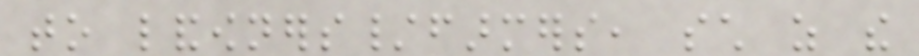to landowners/farmers, such as the
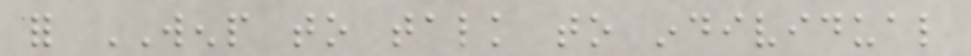for WENP to talk to individual
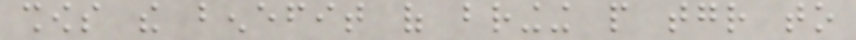shows the benefit of bringing people together to
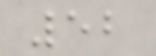52
